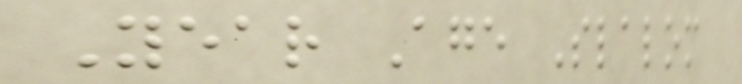Year Age Slalom
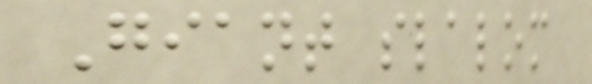Giant slalom
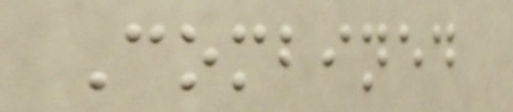Combined
